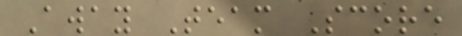Away Team Score
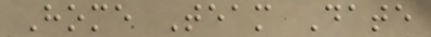Home Team Date
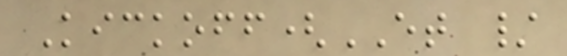Kickoff(ET /
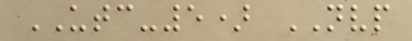UTC-5) NVP
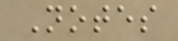Notes
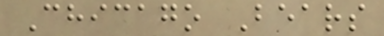Chicago Bears
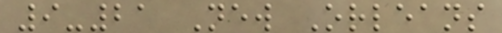9-21 New Orleans
